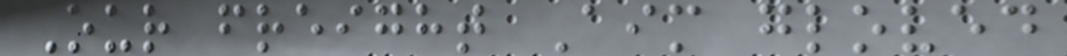Our freight Aim gloved
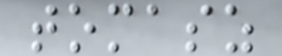tomasz
